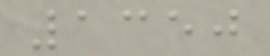1350
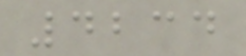4234
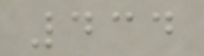434
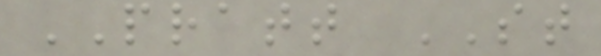PRATT ST
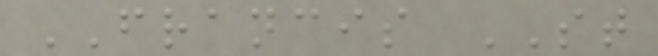FRANCIS ST
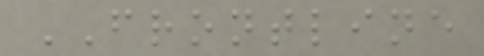FRONTLINE
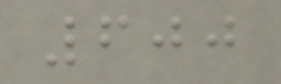600
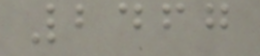2467
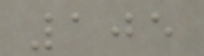105
